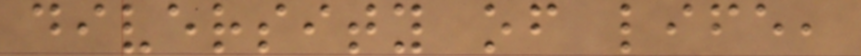diversity of life,
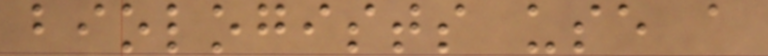biologists use a
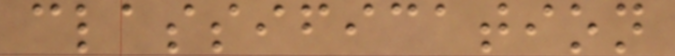classification
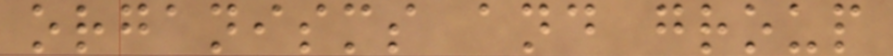organisms and group
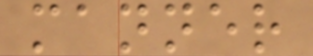manner
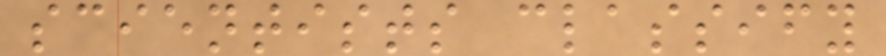scientists classify
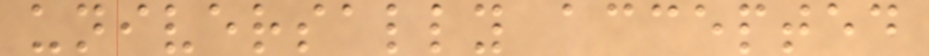universally accepted
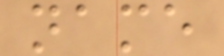name
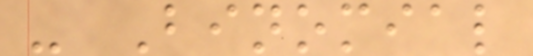- Binomial
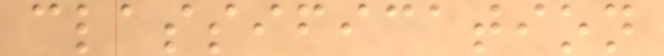classification
